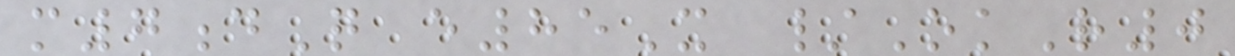m7dQ e85X /OkR0
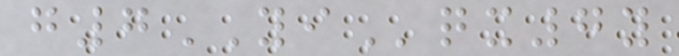g7YIqx7y
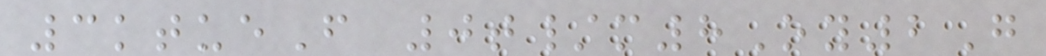3ktueF 0t/m8Oy2G
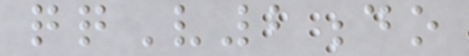qqV2do
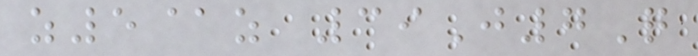z5@z 39J7Q
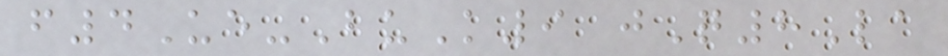f4Ue-BuK9 jQ8La
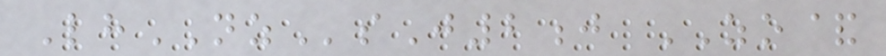LhNZsJ2j ZO&
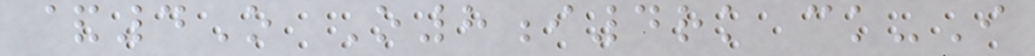&4O O8i4rk ck-I
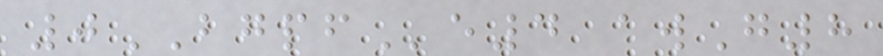0BGPFe4 awG8
